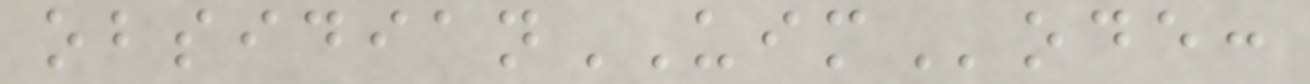obsidianUIMode:
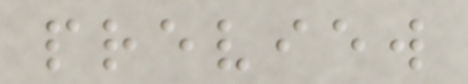preview
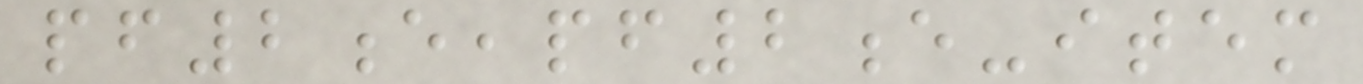pf2e,pf2e-item
